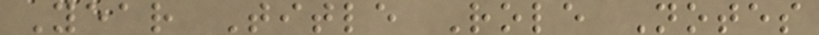Year Title Role Notes
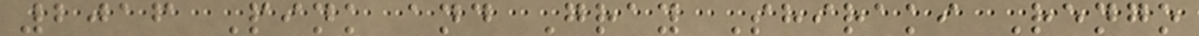2016 Pink and Gray Shiraki Rengo
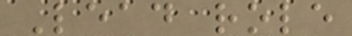Lead role
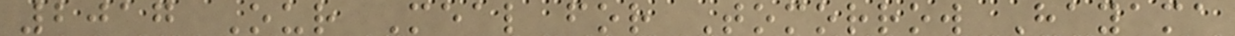2017 Our Meal for Tomorrow Hayama
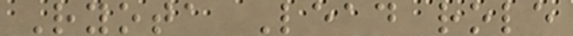Ryota Lead role
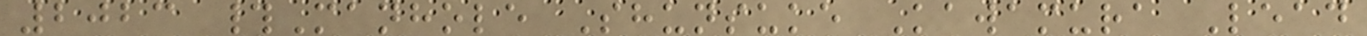2023 #Manhole Shunsuke Kawamura Lead
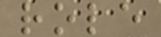role
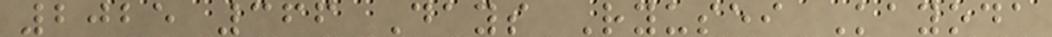2025 366 Days Ryusei Kayoda
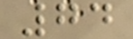74
